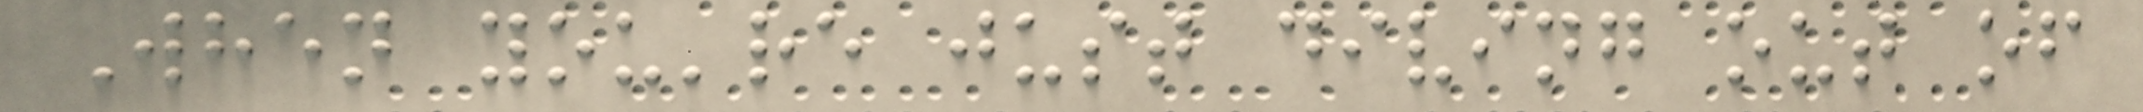When you're just diving out of
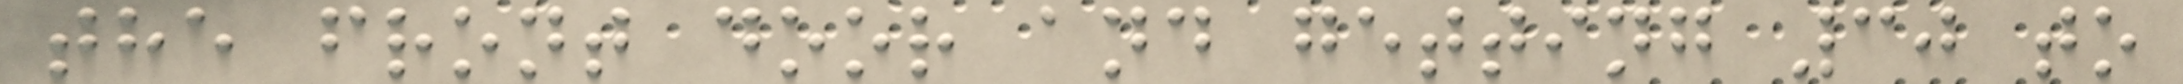the front door and getting 30 to
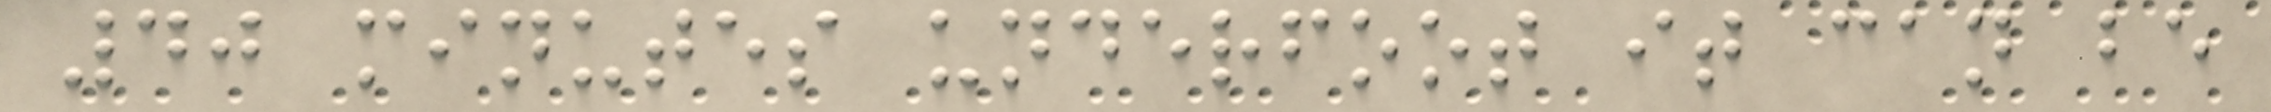40 minutes underfoot it can be
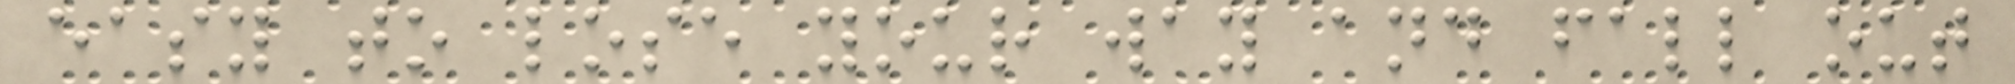easy to lose your way and fall out
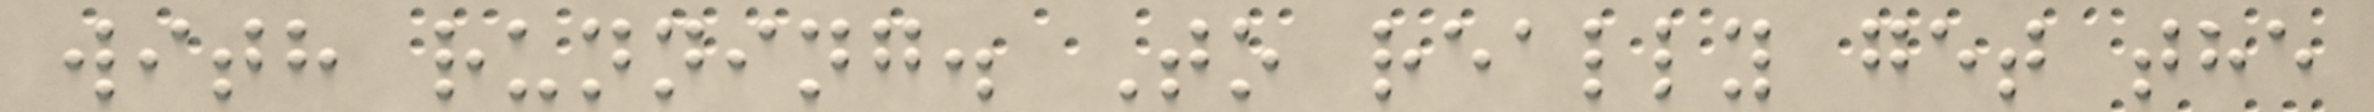with running. To really get the
